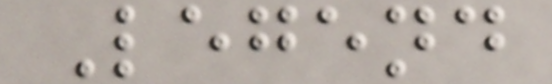Legend
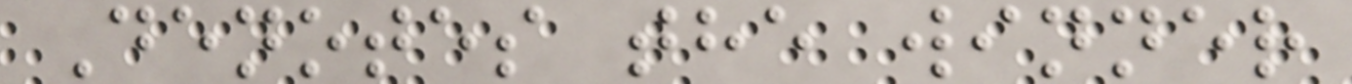Denotes the winner
